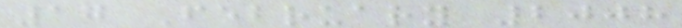17 February 2008
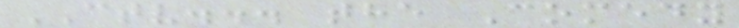CTV... the Comedy
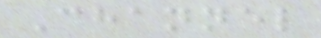Channel
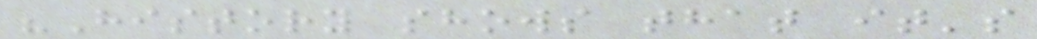"History shows that it's
